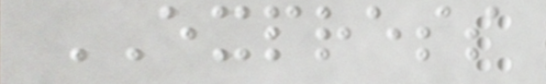EXPRESS
